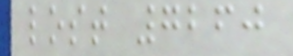lost 7260
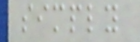simply
